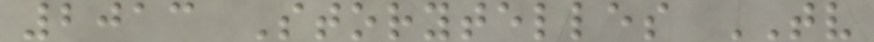2013 Storytelles TV
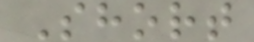Short
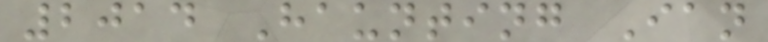2014 Haunting Ian
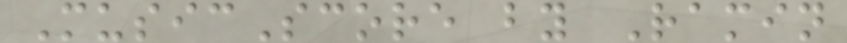MusicScore by Ramin
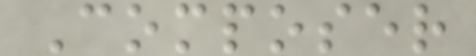Composer
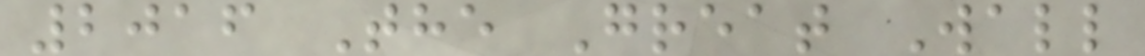2016 The Great Wall
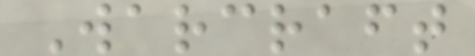Warcraft
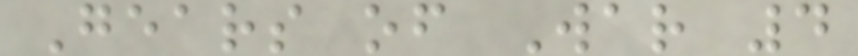Gears of War 4
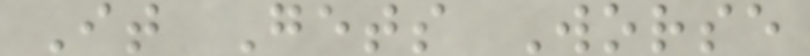It Gets Worse
